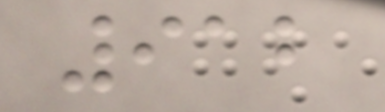912
